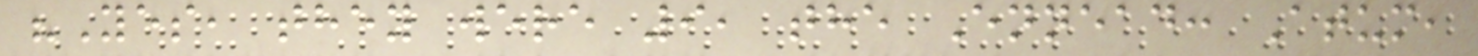"Yes, they were 9, the Ennead: Atum,
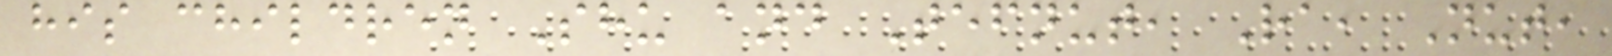his children Shu and Tefnut, Ra, Nut,
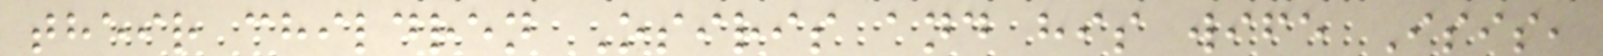their children Osiris and his wife Isis,
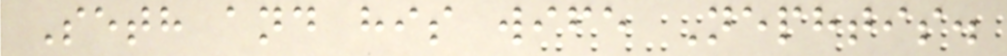Seth and his wife Nephtis.
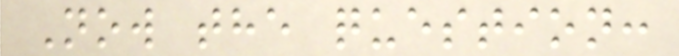Now the question:
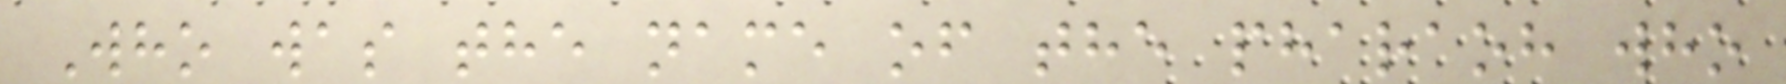Who was the name of the pharaoh who
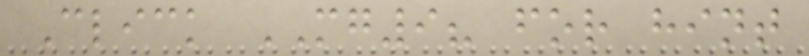Click MG9? for hint
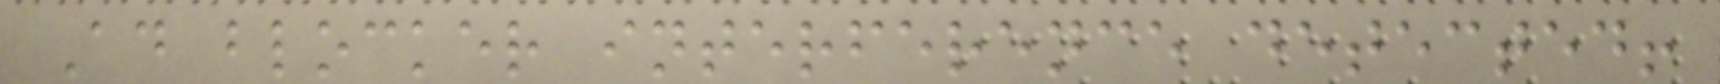Ad blocker interference detected!
